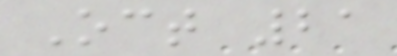Oct 21
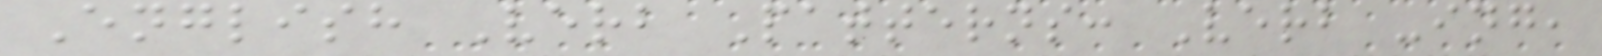English Verb Patterns: Verb -ing,
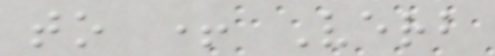to + Verb
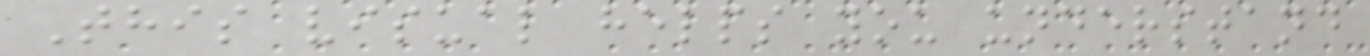This visual helps you understand
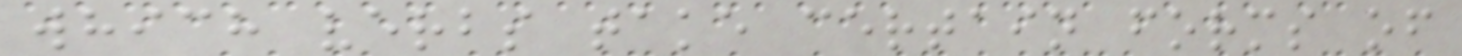which verbs take certain forms of
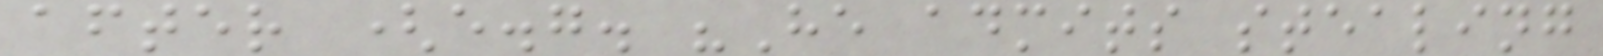after (e.g. "He admits stealing
